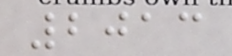2013
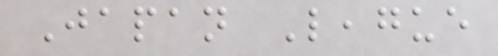Japan League
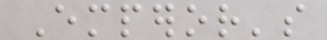Emperor's
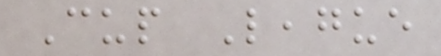Cup League
